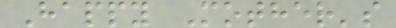Happy Mother's
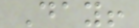Day!
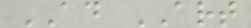AD ART
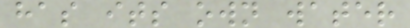has its own water
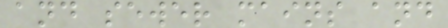and sewer mains and
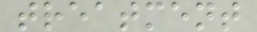treatment
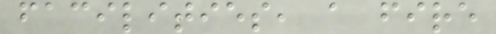facilities, a fire
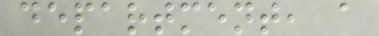department, a
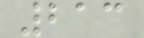213
